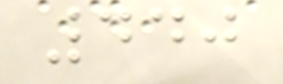440
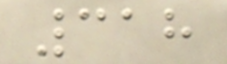318
